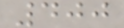400
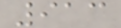913
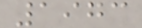1973
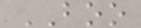BOO
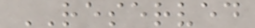RESERVED
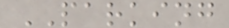PARKING
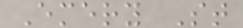Emery St
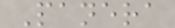Panera
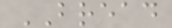BREAD
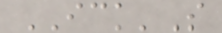ICK'S
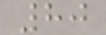80
